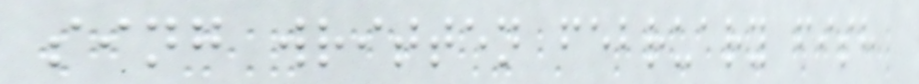sing written february fish
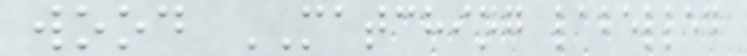wood MATCHING labelled
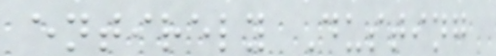entirely Dusting
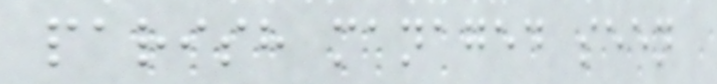parish managed seen
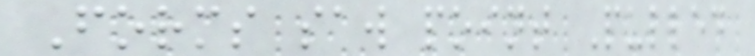Forms saw point Pulled
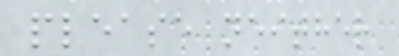please neither
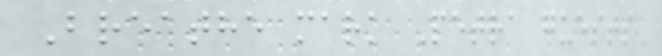Breathe mark Petra guests
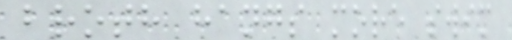broth hangs more swim
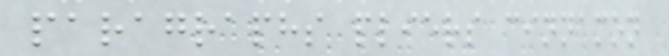paragraphs pliers cinnamon
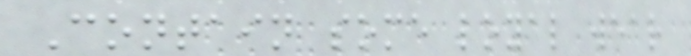Contain some loyal wear
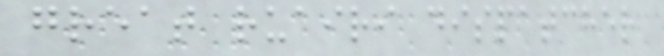great ruairi dispatcher
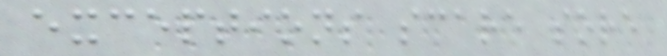exceptions scare sore
